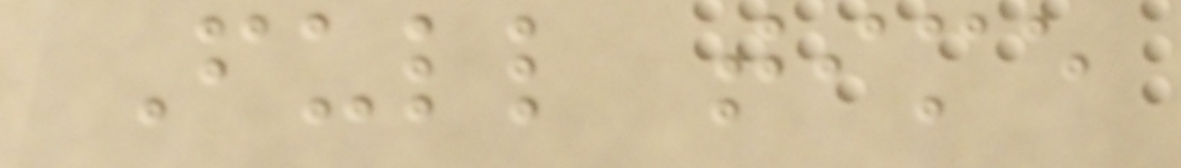Full time
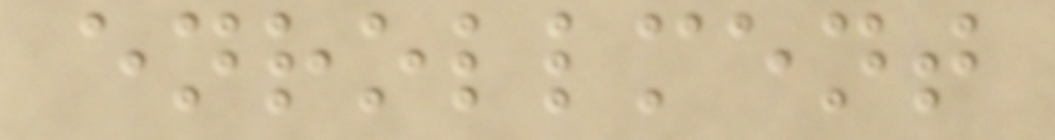enrollment
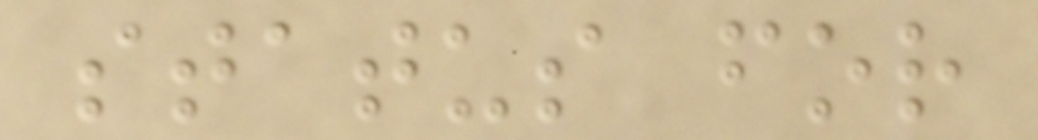status for
